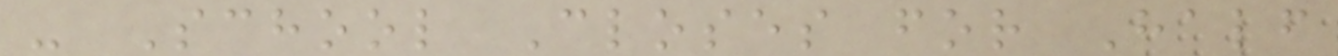- School Closes for Half
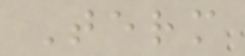Term
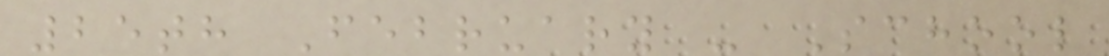25th February - School
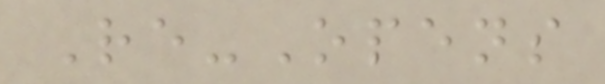Re-Opens
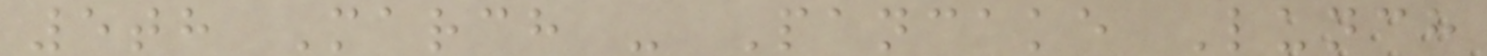5th March - Pancake Lunch
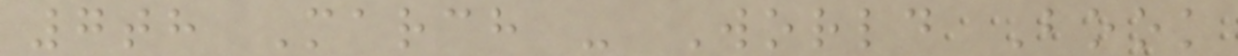7th March - World Book
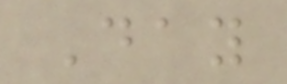Day
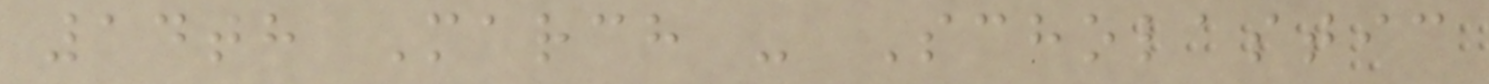14th March - Scholastic
